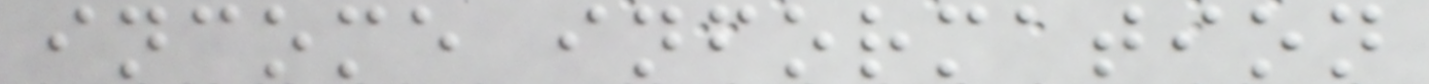income information
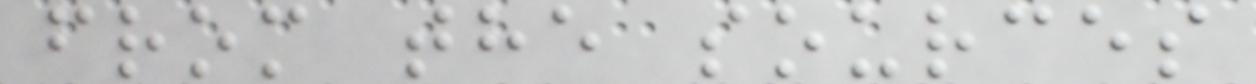from the sources
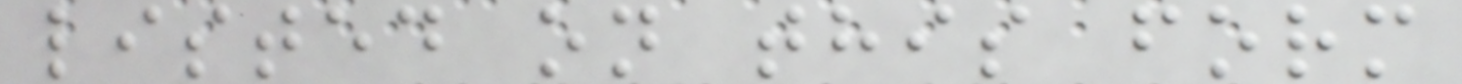listed on this form
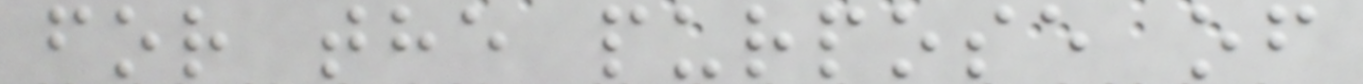for the purpose of
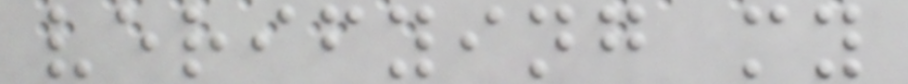verifying my
